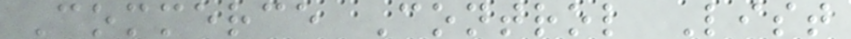Commerce Control List
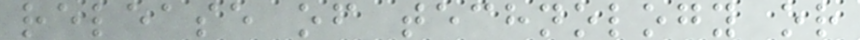release of technology or
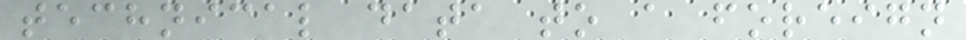technical data to a foreign
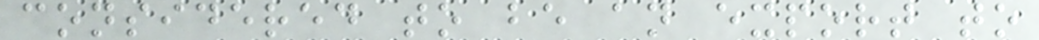considered to be an export to
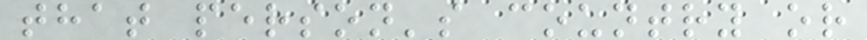that person's country or
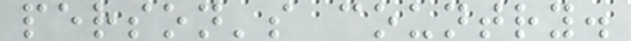person's country.
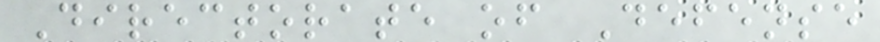Directorate of Defense
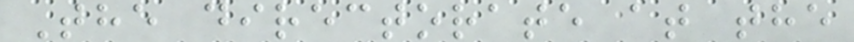The directorate at the
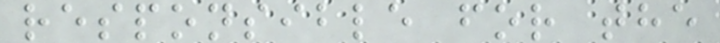responsible for the
